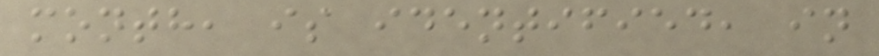month, is identified, in
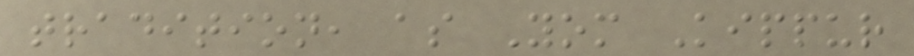tradition, as Yom Kippur
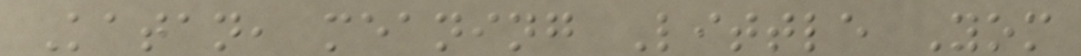Katan, meaning Little Yom
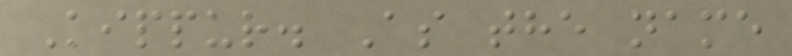Kippur. As the name
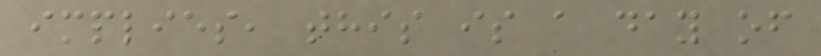implies, this is a day of
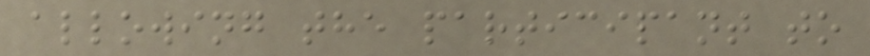allowing the participant to
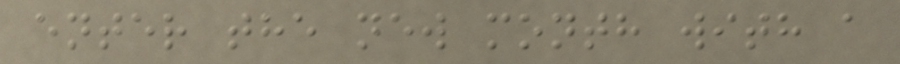enter the new month with a
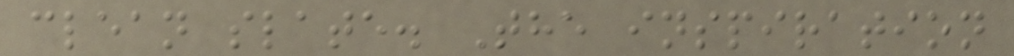clean slate. The inspiration
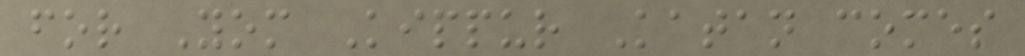for Yom Kippur Katan comes
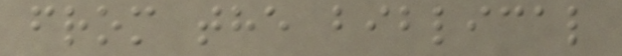from the biblical
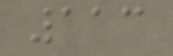113
